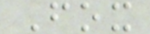Fox
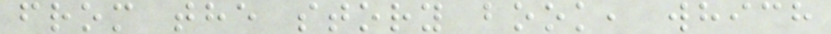from the story book, which
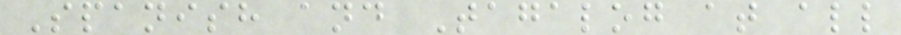Spanish and Tagalog at all
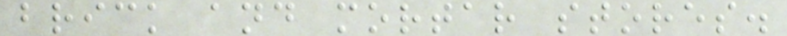brick and mortar stores.
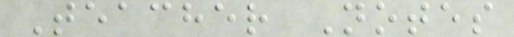Teacher Notes
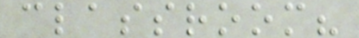classroom?
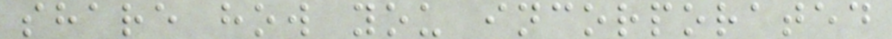share how you incorporated
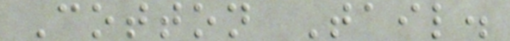Cotton Tail.
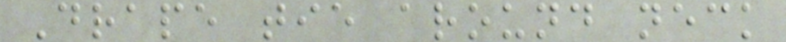Drape tie around neck
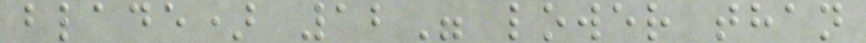blade) 12" lower than
